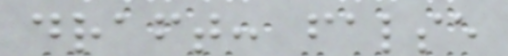draft: false
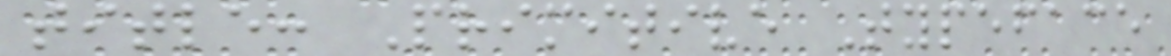title: Primitive Typeface
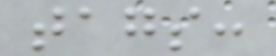tags:
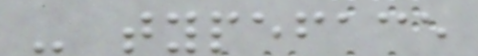- typeface
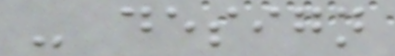- design
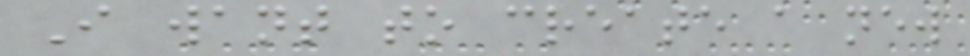I want to create a new
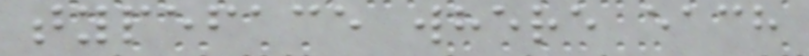typeface where each
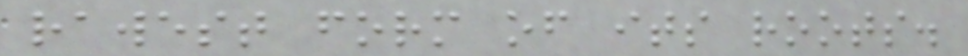rawest form of its roots.
